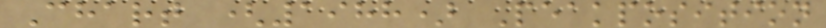Chart (1988) Peakposition
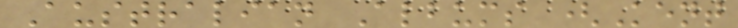Australian Albums (Kent
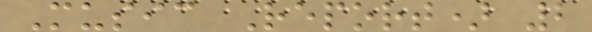Music Report) 2
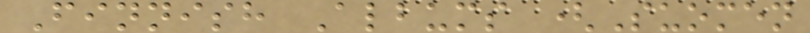Finnish Albums (Suomen
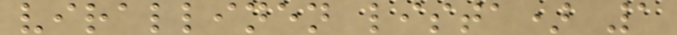virallinen lista) 1
